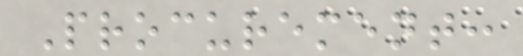Procurement:
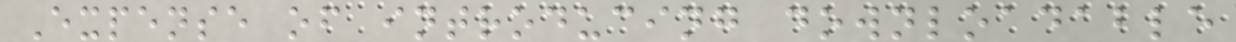Expense of introducing downloadable
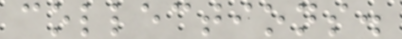collections.
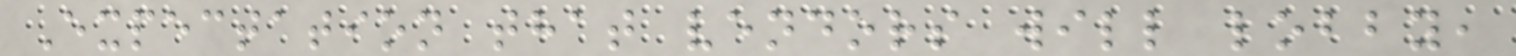Expectation that vendors will lobby,
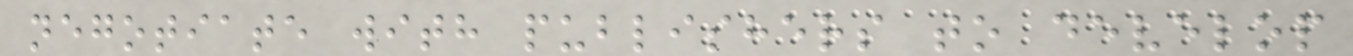negotiate with publishers to develop
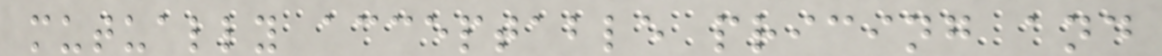mutually acceptable pricing and
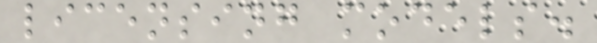licensing models.
